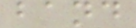band
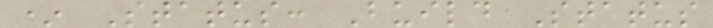* Status: Build Status
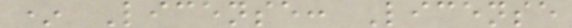* License: License
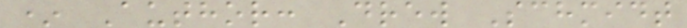* Author: Drew Schmidt
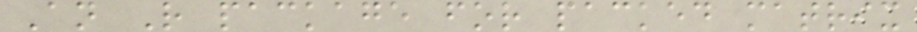An R package for packed matrix
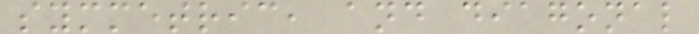symmetric, and diagonal
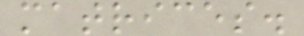matrices.
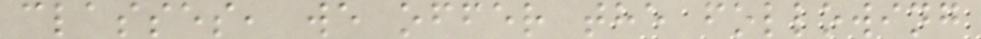classes, we offer the following
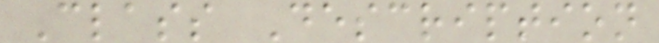Class Description
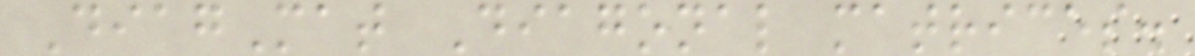DiagMat Diagonal matrices.
